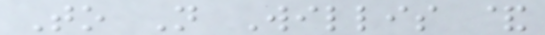To N Willis &
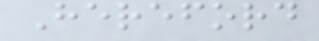Hereford
